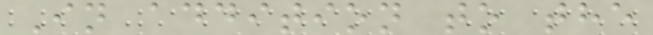In addition to the
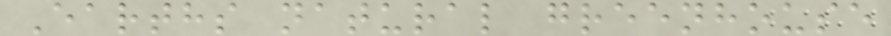Earths natural greenhouse
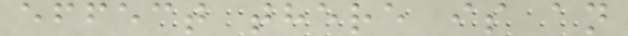effect there is an
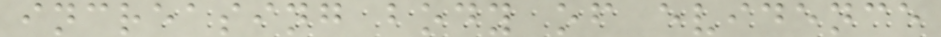increasing body of evidence
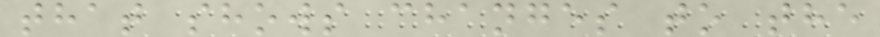that shows changes to the
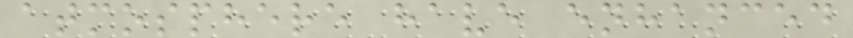atmosphere have enhanced
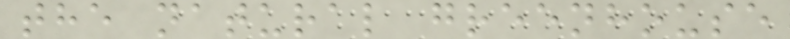the natural greenhouse
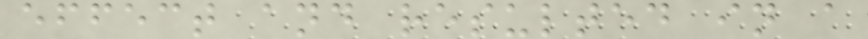effect and resulted in a
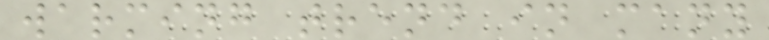warming trend in many
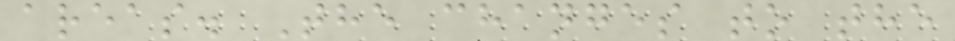areas. The changes to the
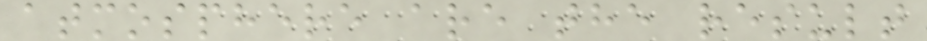atmosphere are the result
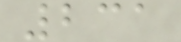231
